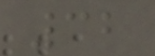32
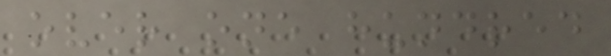over one hundred
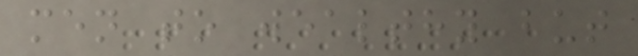men to wealthy but
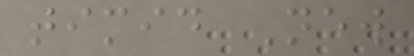timid New
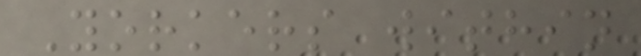Yorkers within
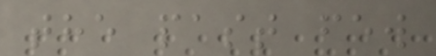the past few
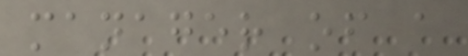manager of a
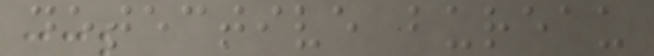detective bureau
